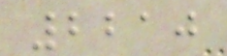2210
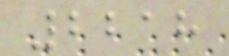2218
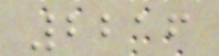2216
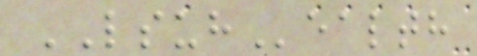LSUHealth
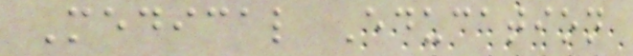Medical Education
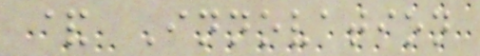& Innovation
